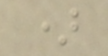)
